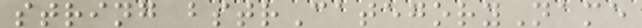string bstrCategoryName
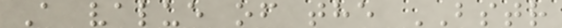A value of the BSTR
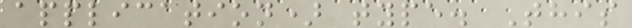application) type. This
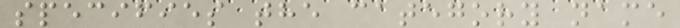specifies the category name
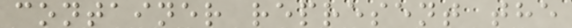container represent the
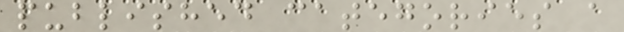published categories a
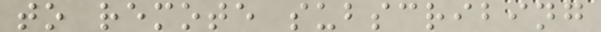to remote subscribing
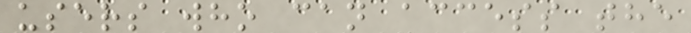users who can access the
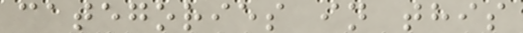categories in this
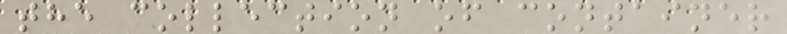the collection of container
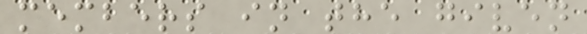members in the given
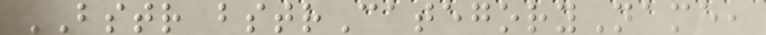BSTR bstrCategoryName,
